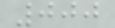000
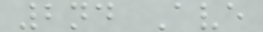2nd Ave
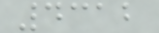4312
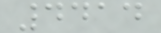4414
